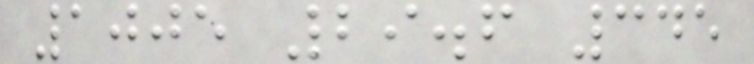1005 29.6 345
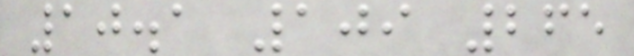10.1 109 265
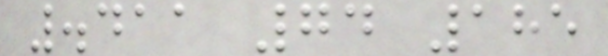.411 74 185
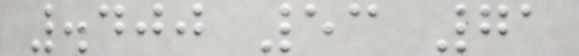.400 53 71
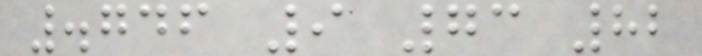.746 9 73 82
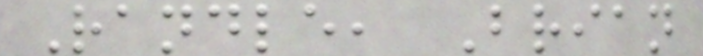Randle, Brian
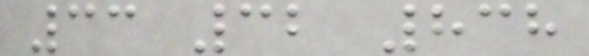33 32 838
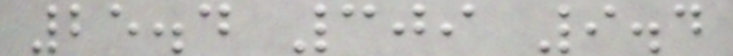25.4 309 9.4
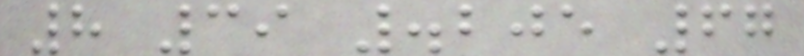8 39 .205 67
